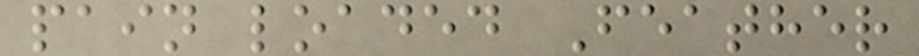pain loaded Feather
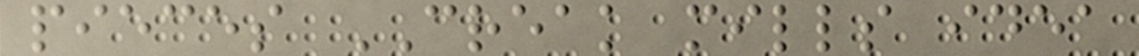pieces CREAK mills idea
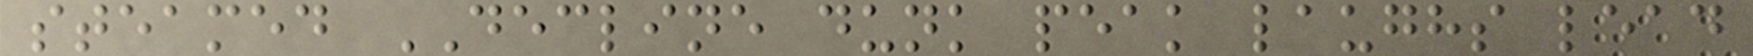steamed DECLINE dunk peak laughs lead
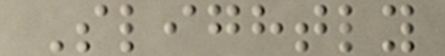Slightly
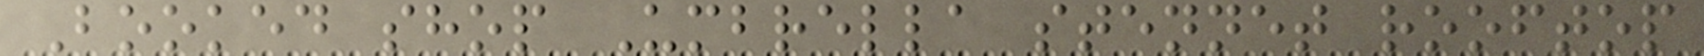Booked shop Umbrella stennet rooftop
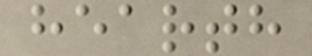hearth
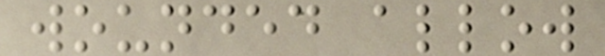wounded allow
